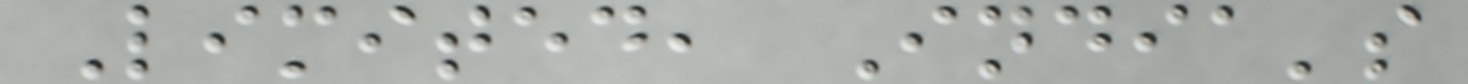Limited, India's
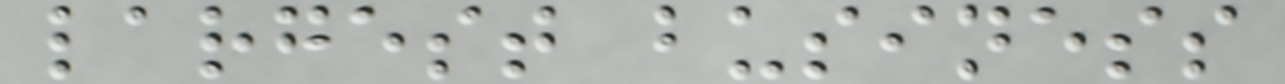largest business
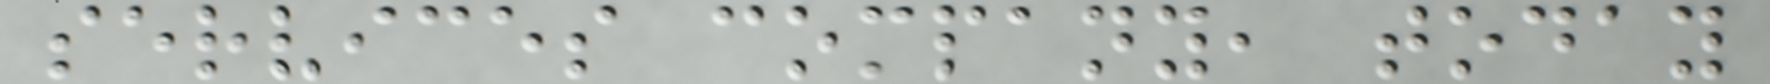services company, today
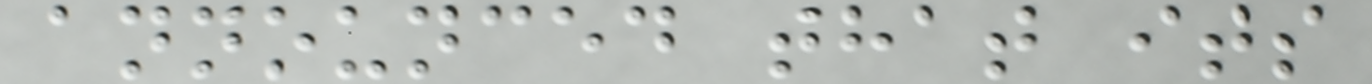announced that its
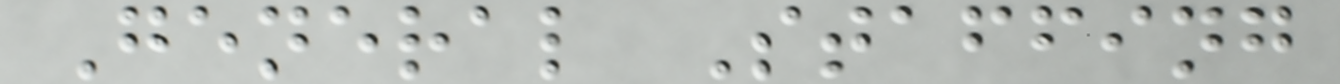General Staffing
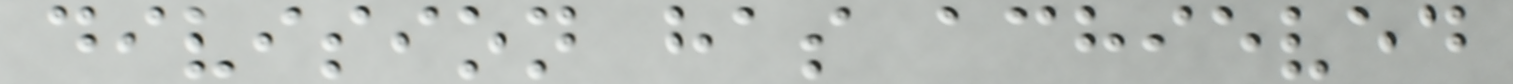division has achieved
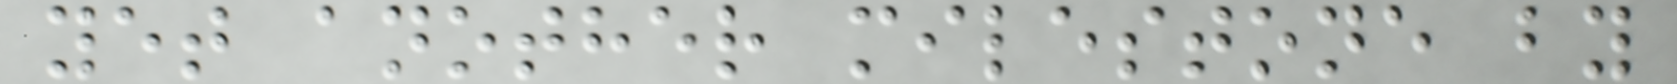yet another milestone by
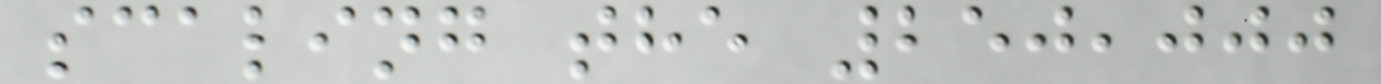scaling the 250,000
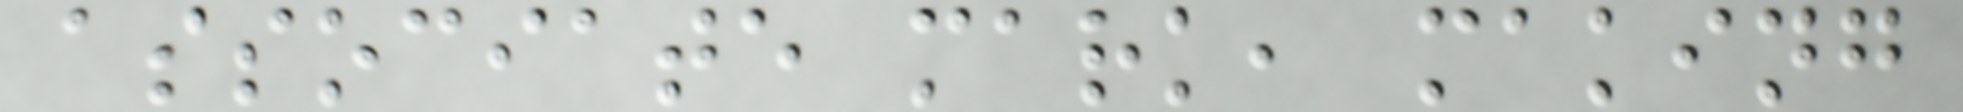associate mark, making
